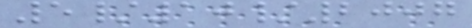5/10/2007
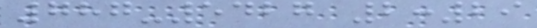787-5427 2:29
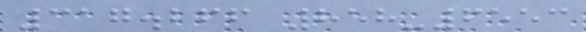317.266 858-6553
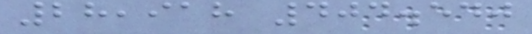28,918 404.540
